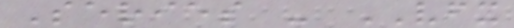Series - VFX
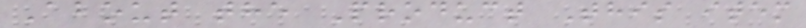About the Product This item
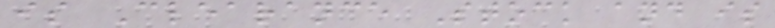is Clearance Stock and is
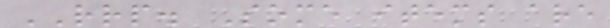RRP. Some items are
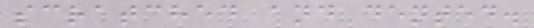scratched and dented.
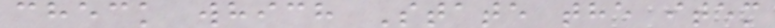check which State the item
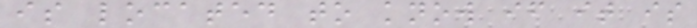is located to know if it is
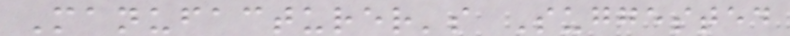Manufacturer's Suggested
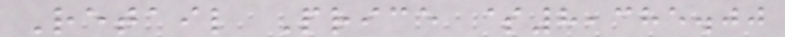Retail Price $8,385.00
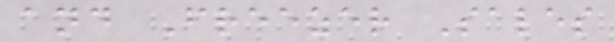and Freezer Sales
